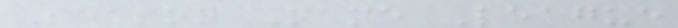Season Name League
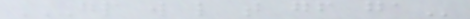GP W L T GF GA
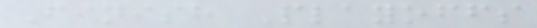Finish Playoffs
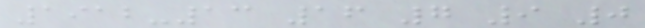1912-13 16 7 9 0
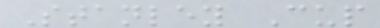Stanley Cup
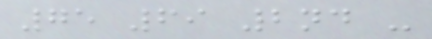75 69 2nd -
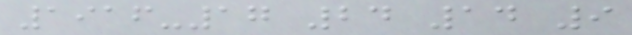1916-17 24 14 9
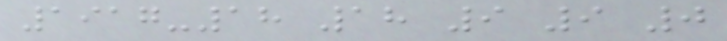1917-18 18 9 9 0
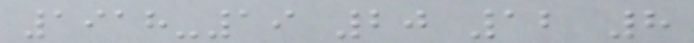1918-19 20 12 8
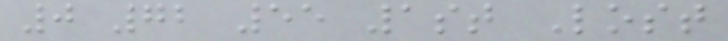0 72 55 1st Lost
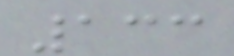133
